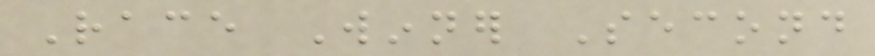Race Winner Second
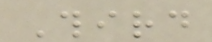Third
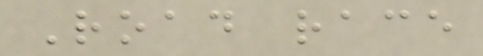Road race
